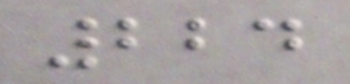224
